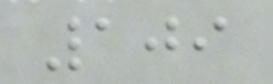109
